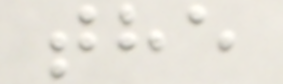the
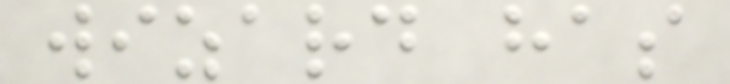wizard has
